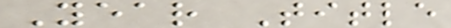Year Title
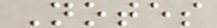Notes
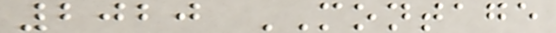2020 MONTAGE
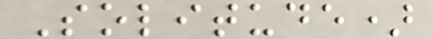Solitude)
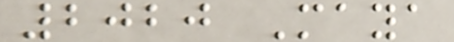2020 Maya
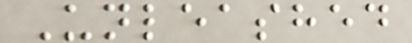Unleashed
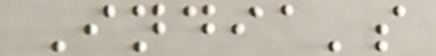India's
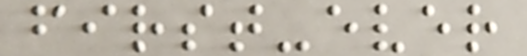first-ever
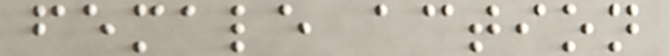female action
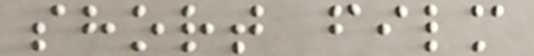short film
